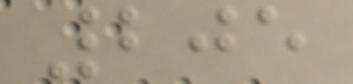205
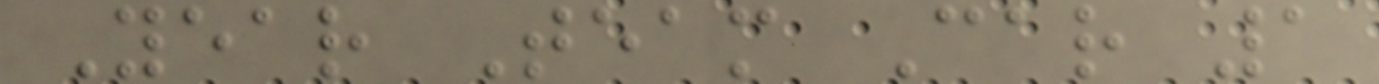Year Team Car 1
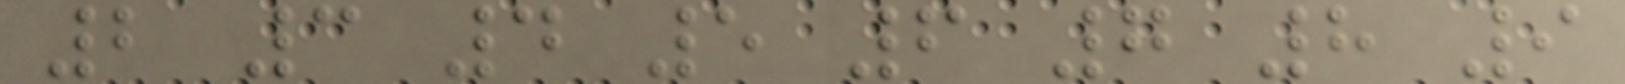2 3 4 5 6 7 8 9
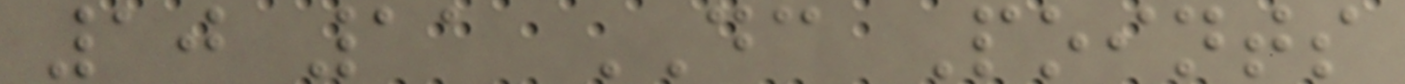10 11 DC Points
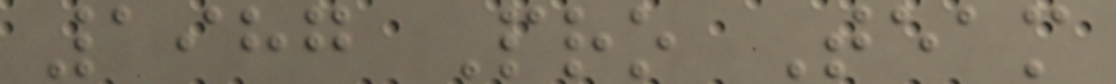1987 Pro Team
